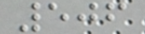506
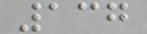137
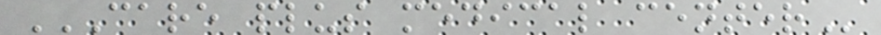CARE PLUS MEDICAL CENTER
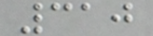310
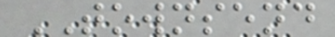TOWNSEND
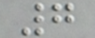7
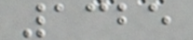1325
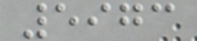5973
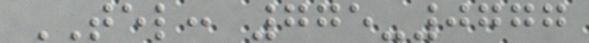TEL: 775-0777
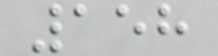158
